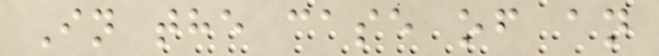In the case of an
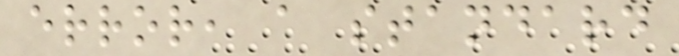error, a standard
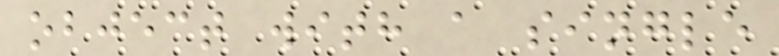object with a single
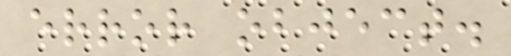error object.
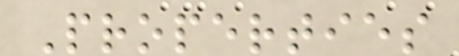Properties
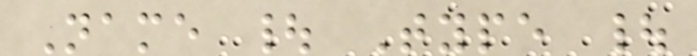Name | Type |
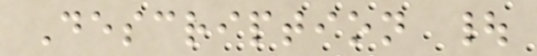Description |
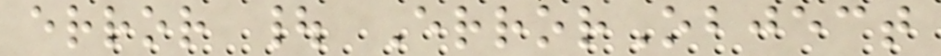error | ErrorObject
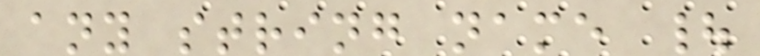any string name |
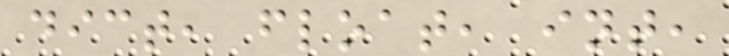dict, float, int,
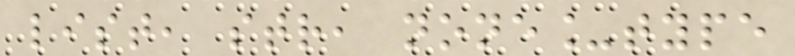list, str, none_type
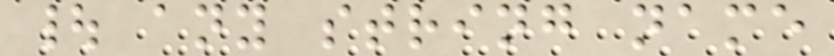| any string name
